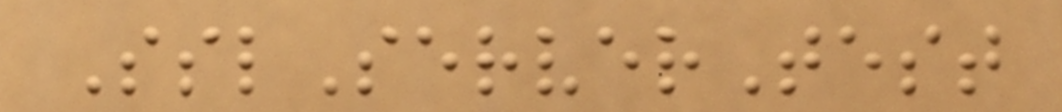SslServerTest
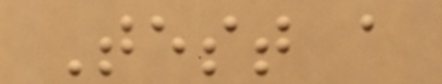Test a
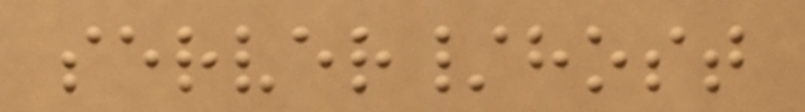server/host
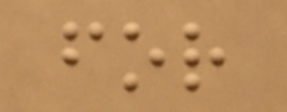for
